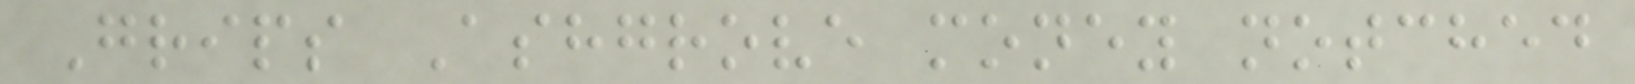Grips Ashgrove money notched
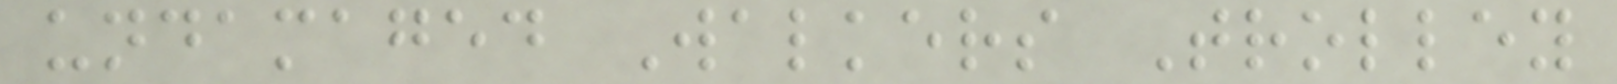undamaged Walkers Trolley
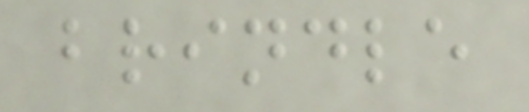brindle
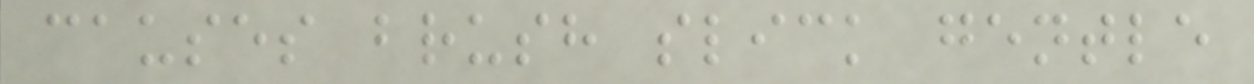causes brush slick gentle
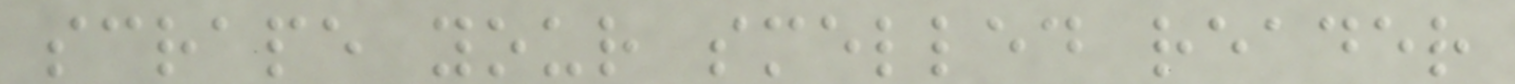scrape your smelled reader
